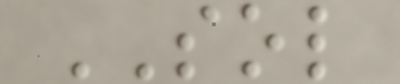SOL
